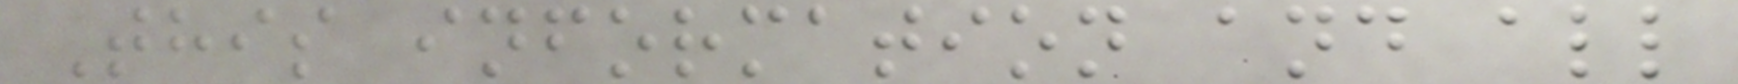This information and all
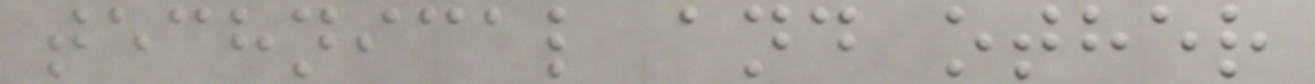technical and other
